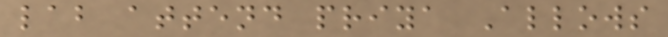lab attend priya Allows
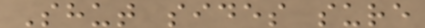Shut sides sure
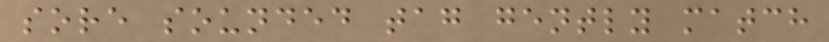sore sounded tag gently match
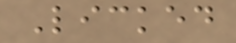Licked
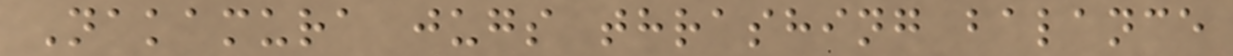Nakamura jugs thrashing balance
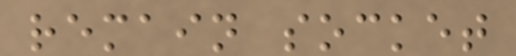remain socket
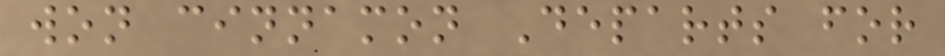won cinnamon Departs for
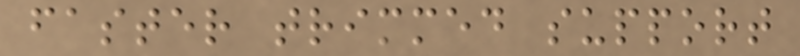faster trimmed support
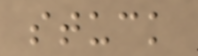stuck
